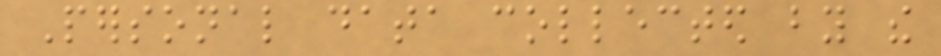Personal data collected by the
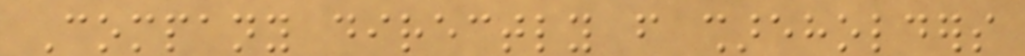Company directly from shareholders
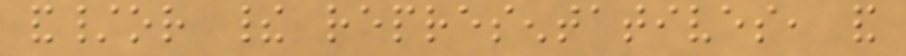and/or their representatives, and
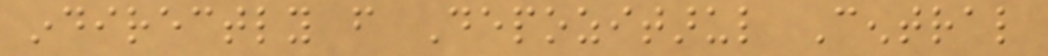indirectly from Depozitarul Central
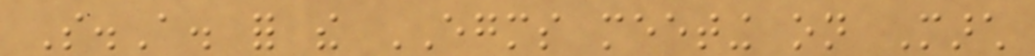S.A. for the EGMS meeting on March
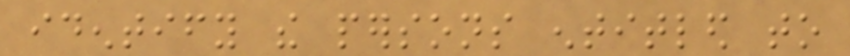identify the persons entitled to
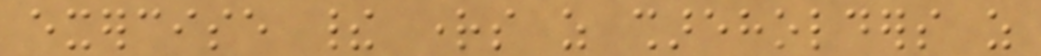exercise their rights as shareholders as
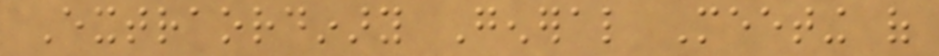Extraordinary General Meeting of
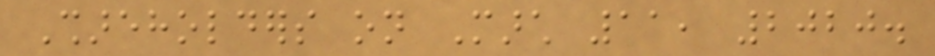Shareholders on March 11, 2020.
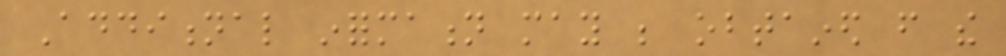Additional information may be obtained from the
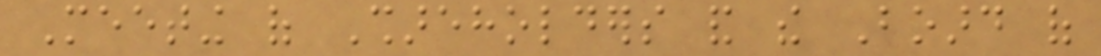Meeting of Shareholders and the Board of
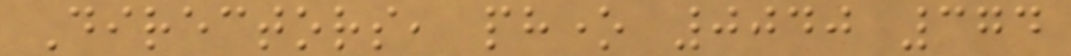Directors, phone 0040 374
